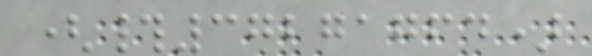(#37271764)
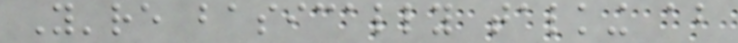You're basically talking about
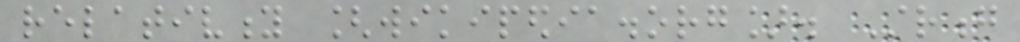relativity [wikipedia.org]. Strong
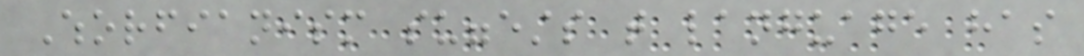Whorfianism suggests that language has
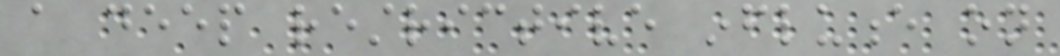a deep restrictive influence on
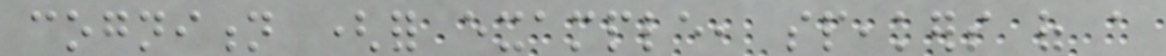cognition (for example, speakers of a
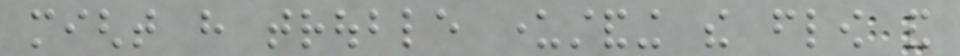might have trouble understanding the flow and
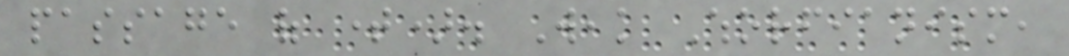passage of time). Weak Whorfianism,
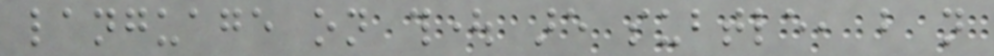language on thought are subtle, but not
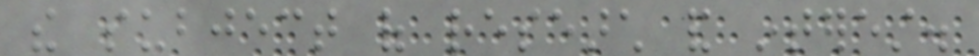the subject of research and interest.
